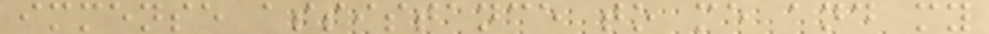immense assistance to me and my
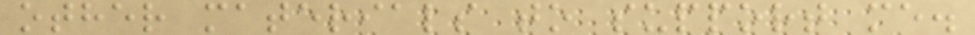other materials to support me.
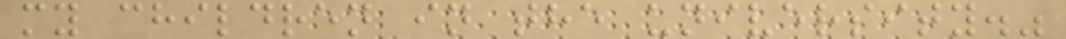my children in the university."
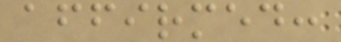affirmed:
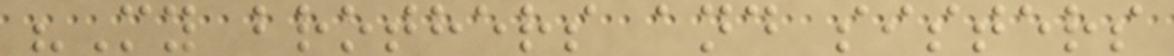"My brothers and sisters
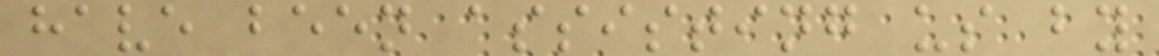have been assisting us by
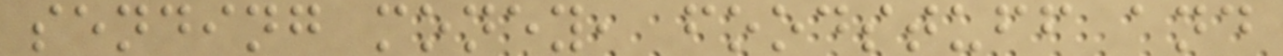sending money, foodstuff and
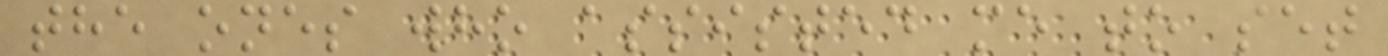the ones who assisted me to set
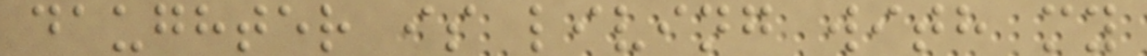daughter is living with my
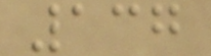137
